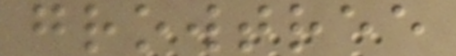growtree
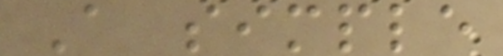A simple
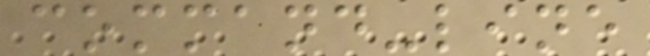command-line
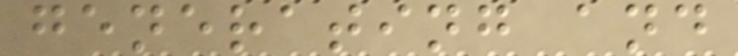generating and
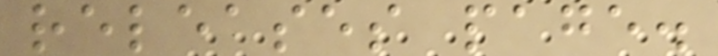releases page.
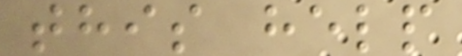this help
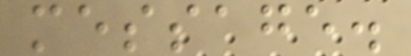message.
